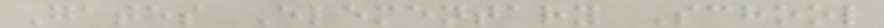Gates Elementary School
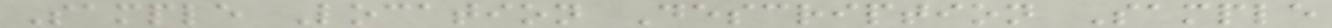Sample Location Description Sample
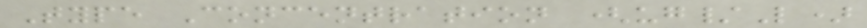Type Concentration (ug/L)
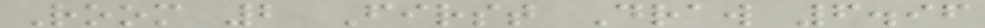Room 2 First Draw 6.96
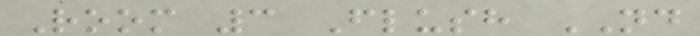Room 3 Flush ND
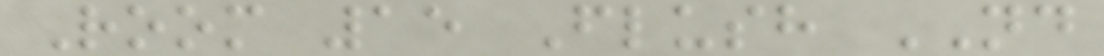Room 15 Flush ND
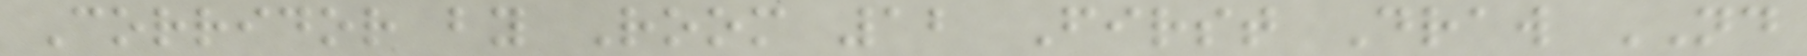Corridor by Room 12 First Draw ND
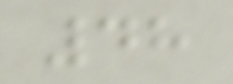48
